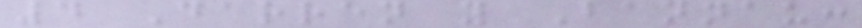4 Darren y Bannau:
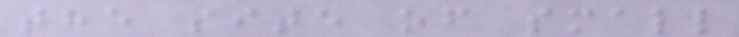the site of small
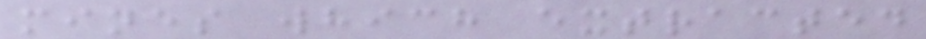mines which extracted
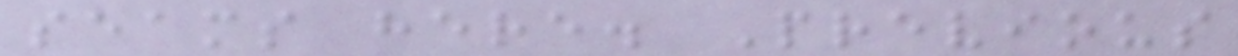seams here. Previous
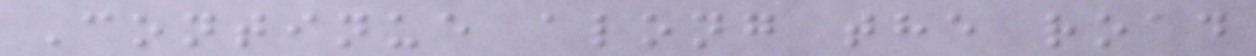Continue along the road
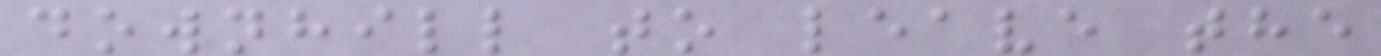downhill to leave the
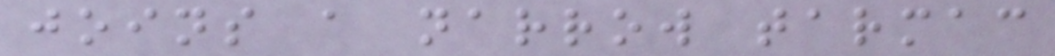joins a narrow tarmac
